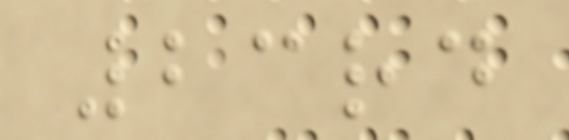23rd
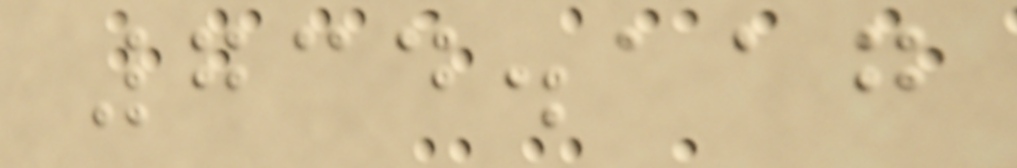734.117
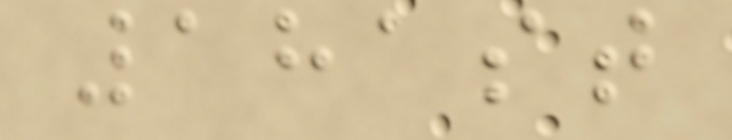181st
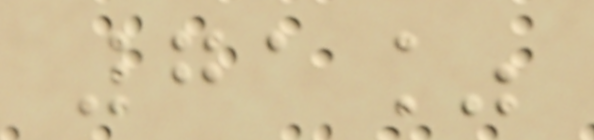71%
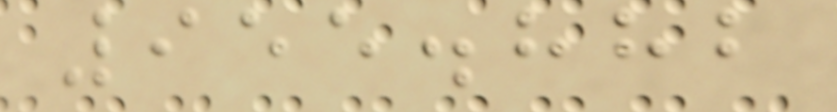955.882
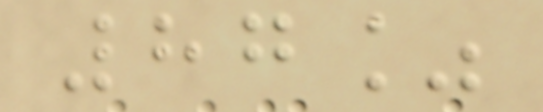87%
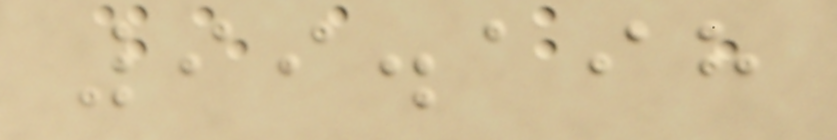99.198
